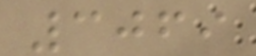3069
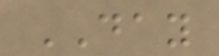DAY
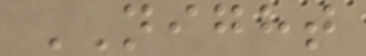NIGHT
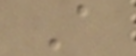A
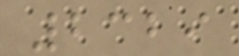2329
